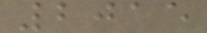2015
